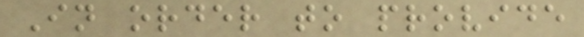In order to provide
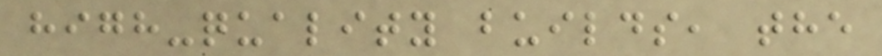high-quality builds, the
